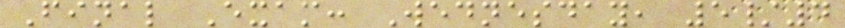Final Exam: Wednesday, 5/4
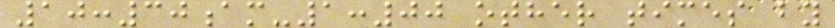10:30am-1:00 other times by
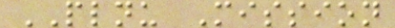PLNU Mission
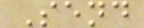Send
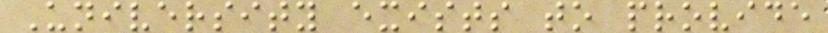University exists to provide
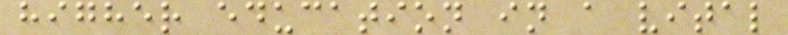higher education in a vital
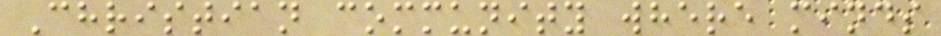Christian community where minds
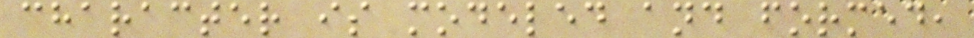character is modeled and formed,
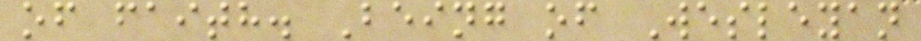of faith. Being of Wesleyan
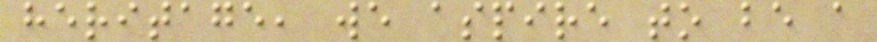heritage, we aspire to be a
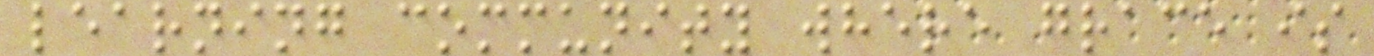learning community where grace is
